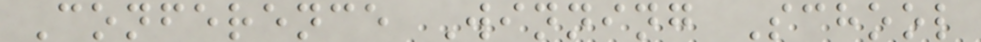Conference Winning School
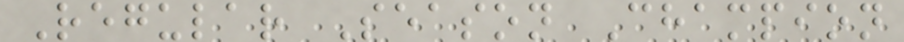Regular Season Champion
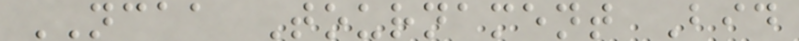NCAA Tournament Bid
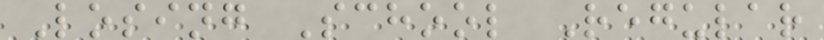Losing School Regular
